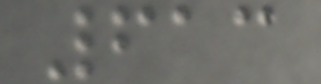613
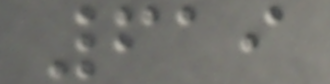619
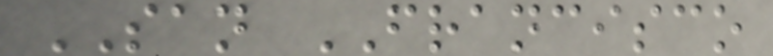SAN FRANCISCO
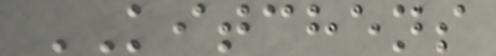KITCHENS
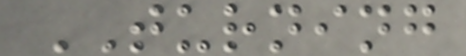TURNING
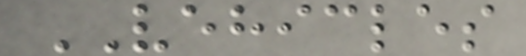VEHICLES
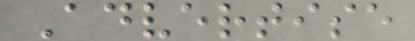Advertise
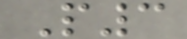P3
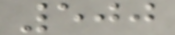500
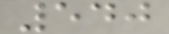540
